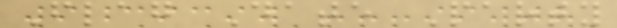Flag Date Party
